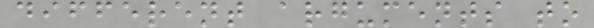different arguments to
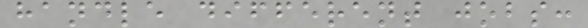handle different jobs:
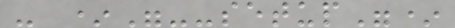- *"--setup"*
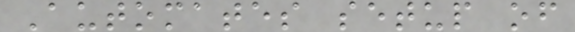Automates setup of
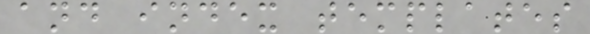and index templates
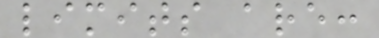limits are:
